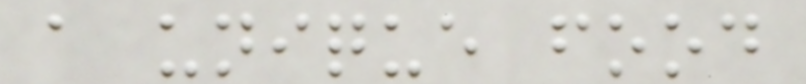a unique food
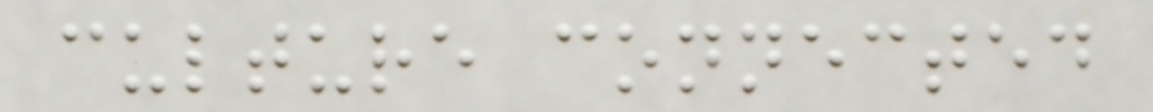culture connected
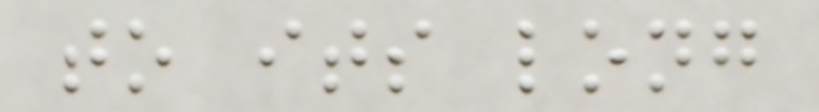to its long
